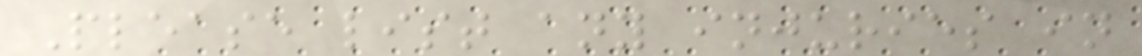Please list any injuries in
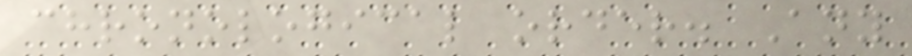chronological order. Any
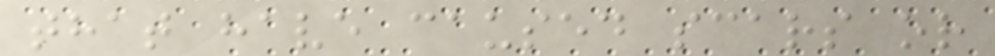that have caused scars or
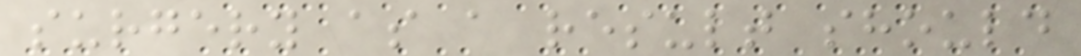surgery as a result should
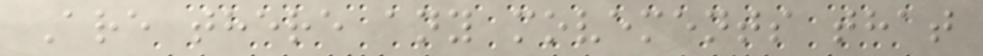Are there any movements that
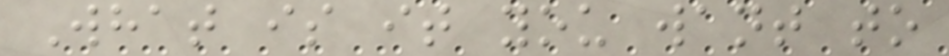What is it you want to
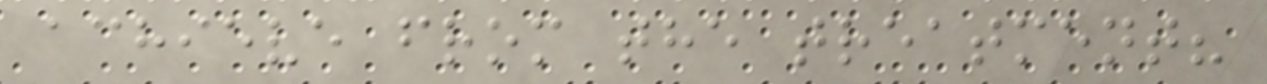achieve from the treatment?
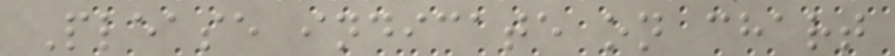Please indicate on chart
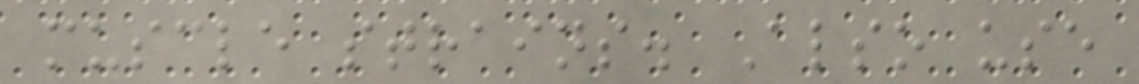muscle strains. Also use
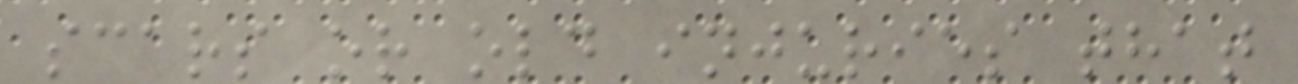scars or old injuries that
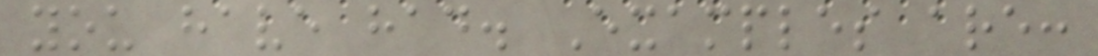you have had. Examples are:
